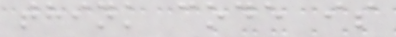think code is
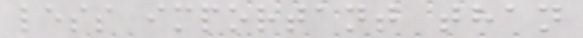less important than
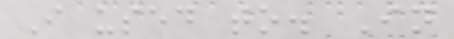I used to. In
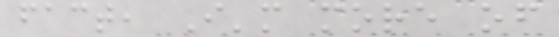fact, I'm more of
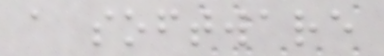a software
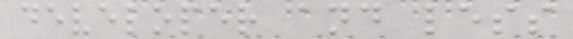developer and less
